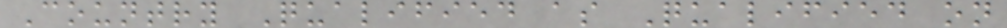Country Qualified as Qualified on
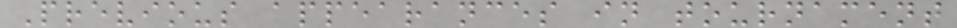Previous appearances in tournament
